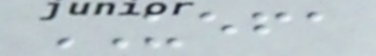UEFA
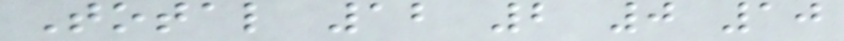Total 12 2 0 10
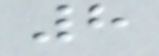8
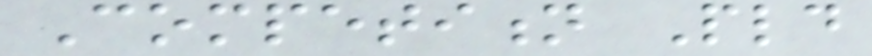Competition Pld
